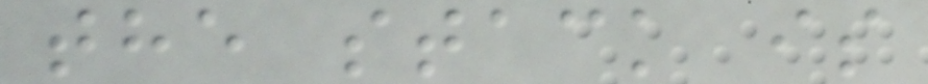the stack is
